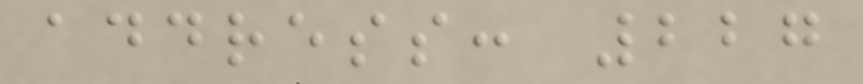address: 227
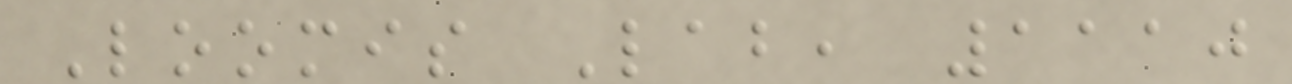Loomis Lab, 1110
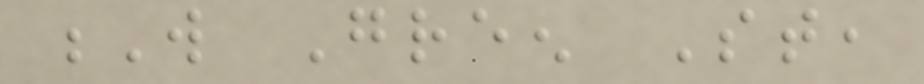W Green St,
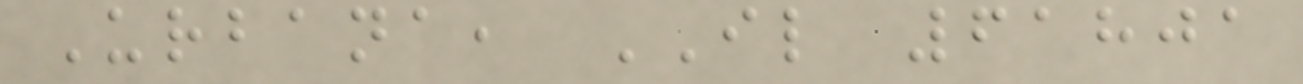Urbana, IL 61801
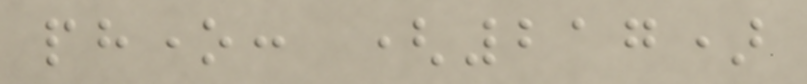phone: (217)
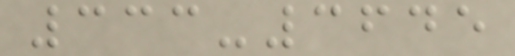333-3645
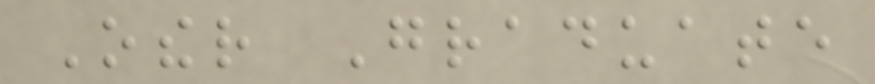Other Graduate
